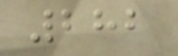282
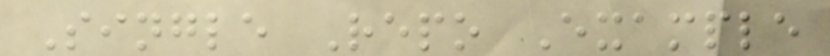Single Repo Example
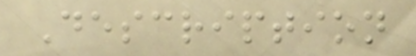Description
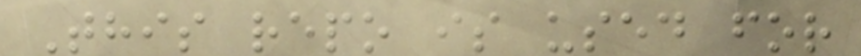This repo is used for
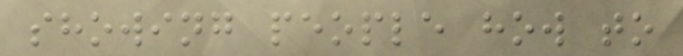showing people how to
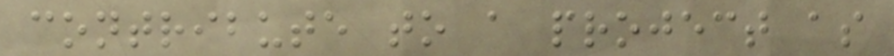contribute to a project as
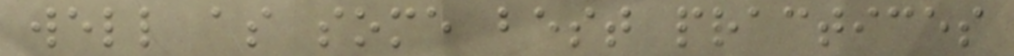well as some best practices
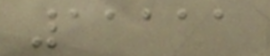11111
